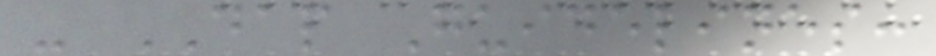- DAP Guidelines:
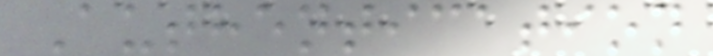Authentication
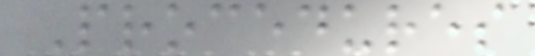Procedures
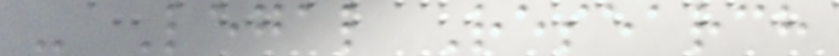- Legal Research
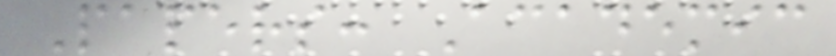Papers: Academic
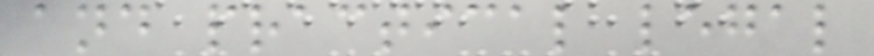and practical legal
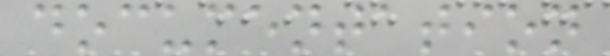documentation
